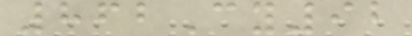862Cy92
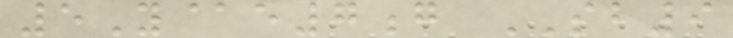5Y@e7g SB9
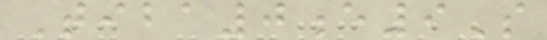Tiba0e9S
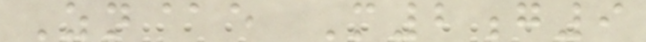Zn@e M2g9
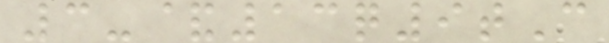3-&13q9tC
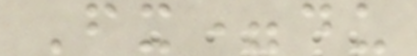Fx=du
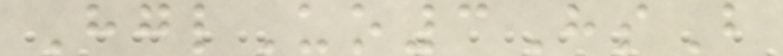HglUo3HsB
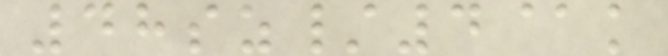48sz/4@k
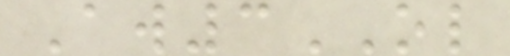Aw3OL
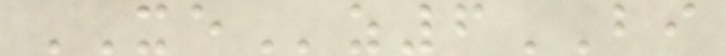XEz6BI
